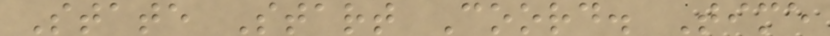State Start Coord. Time
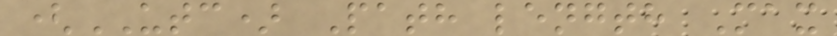(UTC) Path length Max
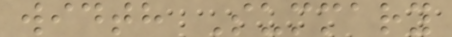width Summary
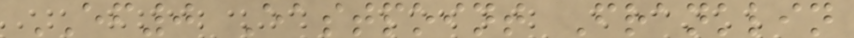EF0 Eastpoint Franklin
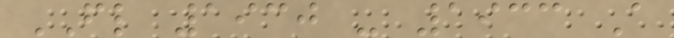FL 1930 - 1933 A
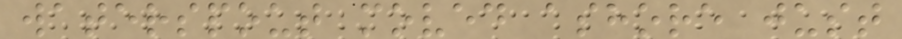waterspout moved ashore just
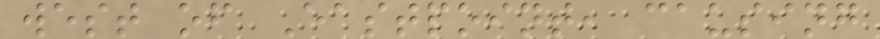west of Eastpoint, causing
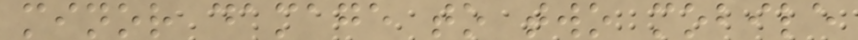minor damage to two mobile
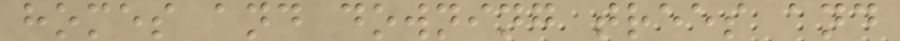homes and downing trees and
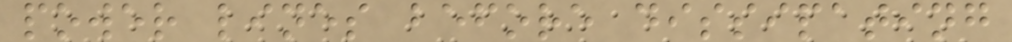power lines before dissipating
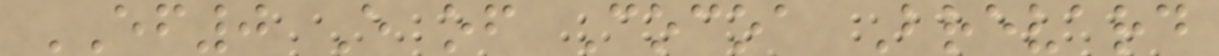EF0 E of Cocoa Brevard
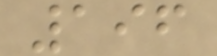196
